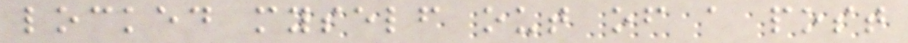locked myself out of a post
